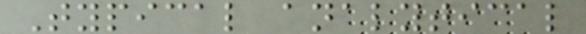Typical analytical
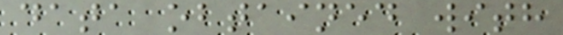data obtained with
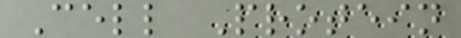Cell Protein
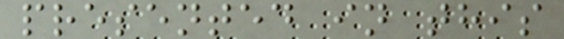presented in this
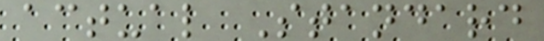actual Standard
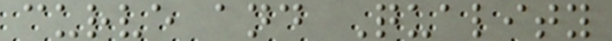curve and Quality
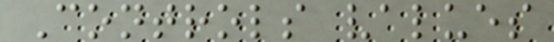Controls values
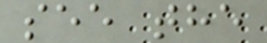see the
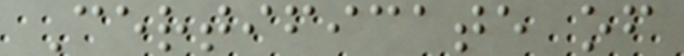Certificate of
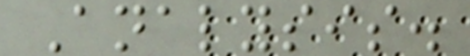Analysis.
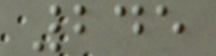245
